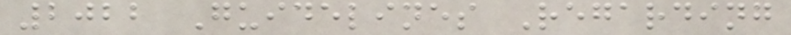2022 Guidelines Regarding
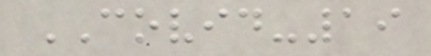COVID-19
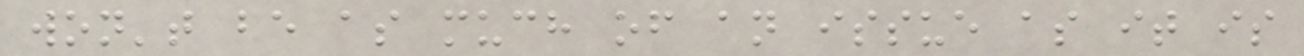won't be as much of an issue as it is
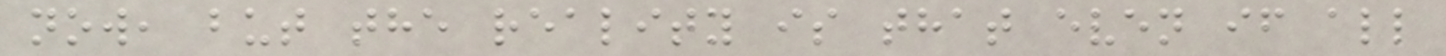now, but the reality is that even if all
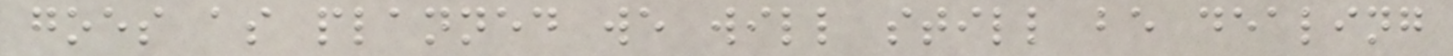goes as planned we will still be dealing
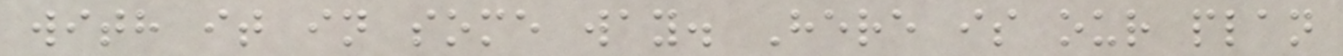with it in some way. Here is our plan
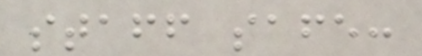staff safe:
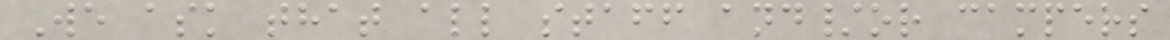We ask that all staff and/or campers
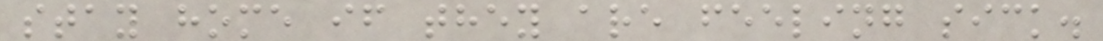stay home if they are feeling sick.
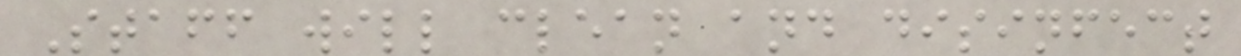Staff will clean and disinfect
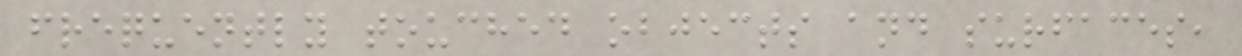frequently touched objects and surfaces,
